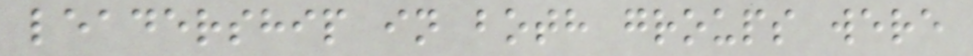leadership in both groups were
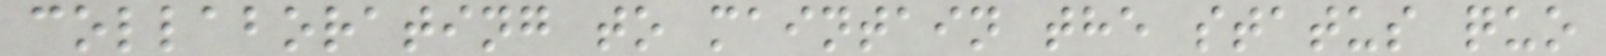collaborating to maintain the status quo
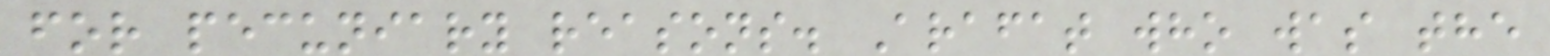for pecuniary reasons. Arafat who was the
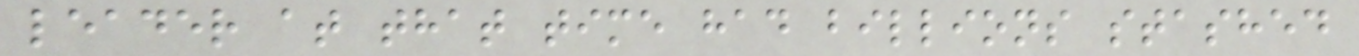leader at that time had billions stashed
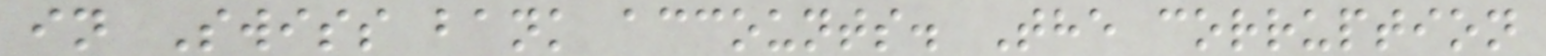in Swiss bank accounts. The corruption
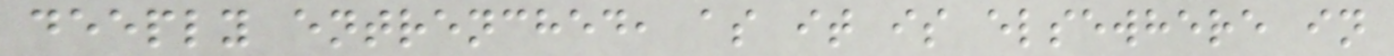deeply entrenched, as it is elsewhere in
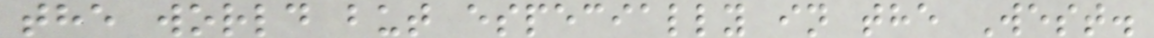the world but especially in the West.
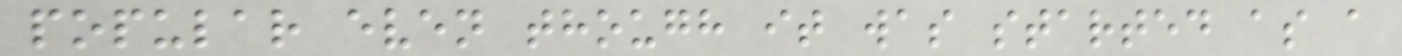popular even though it was started as a
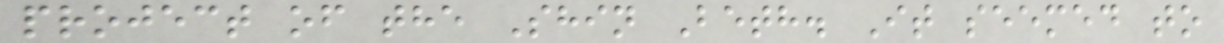project of the Shin Beth. It seemed to
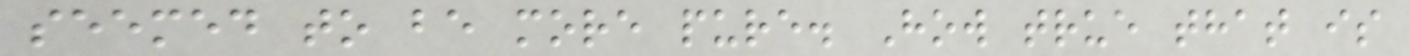seemed to be more pure. How true that is
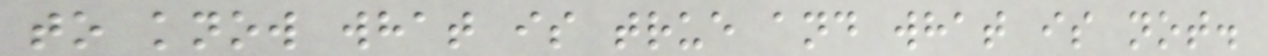to know what is true and what is not.
